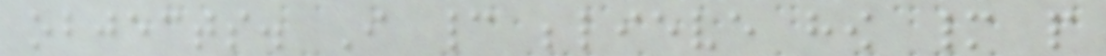objects. I cannot believe how many people
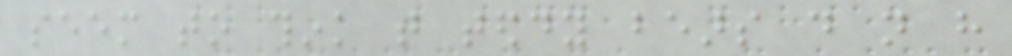seem to think that teddy bears do not have
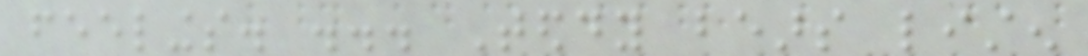feelings. ... Teddy bears listen
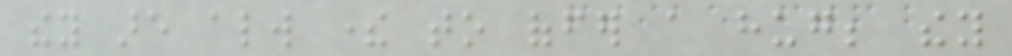they are always there to offer a hug; they
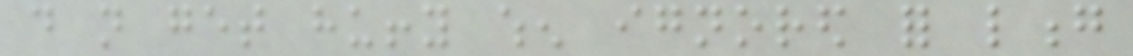do not get huffy when ignored for long
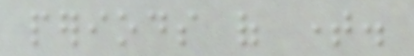periods of time.
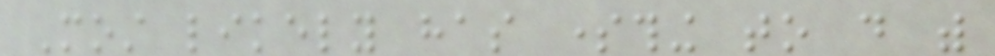Most likely has something to do with
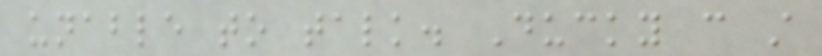unable to talk. Ducky can still
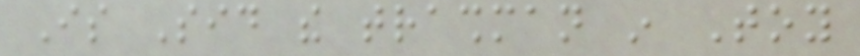Is Sid the trashman in Toy
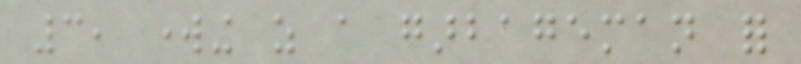3, working as a garbageman for
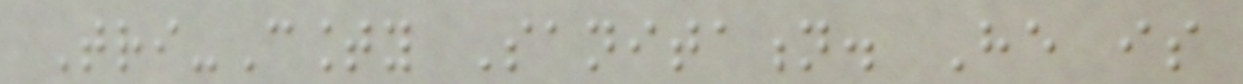Tri-County Sanitation. He is
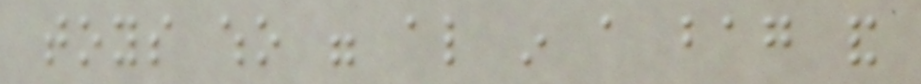toys who were also in a bag and
